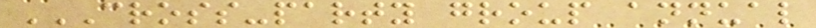CROSS-PARTY GROUP ANNUAL
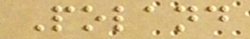Poland
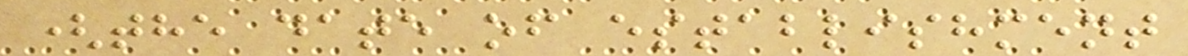(the date of establishment
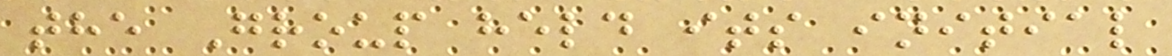the Group held its initial
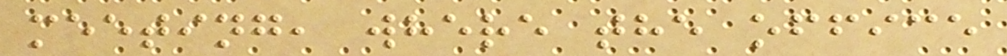meeting, where the office
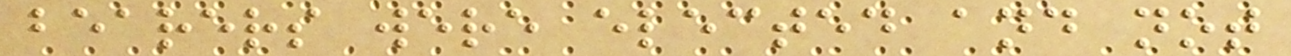bearers were elected and not
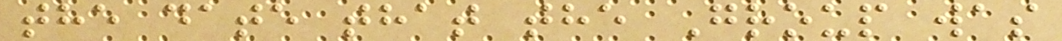the date that the Group was
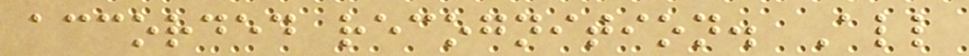accorded recognition. All
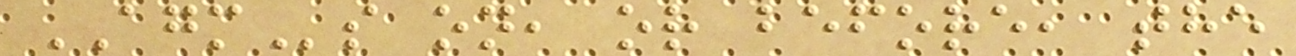AGMs on, or before, the
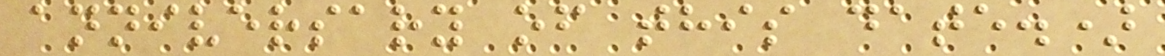anniversary of this date.)
